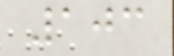103
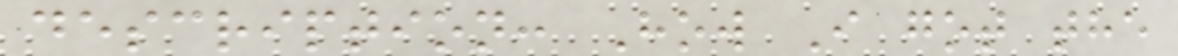description: How I got the
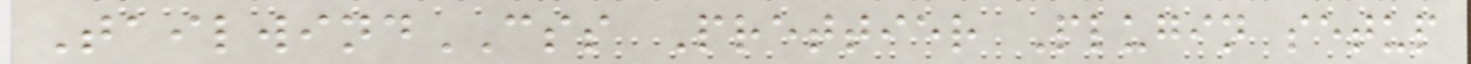TailwindCSS Prettier Plugin setup
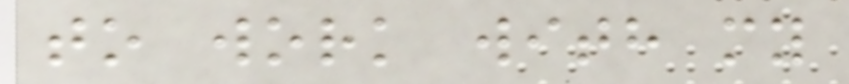to work with my
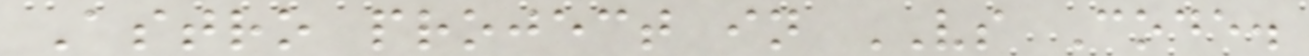Astro project in VS Code.
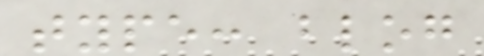type: blog
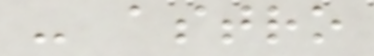- astro
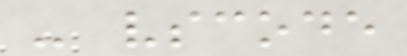- vscode
